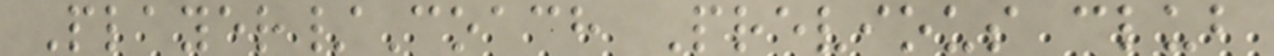Player/Coach Previous club
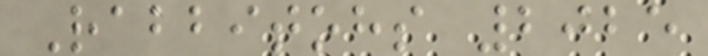Rabbitohs 2025
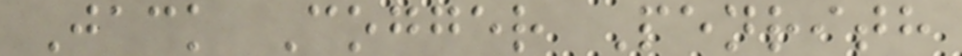Jack Cogger Penrith
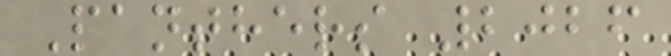Panthers 2026
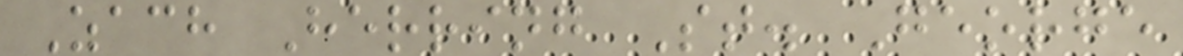Zach Herring St. George
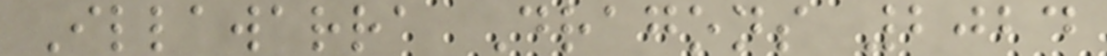Illawarra Dragons 2024
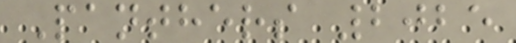Panthers 2025
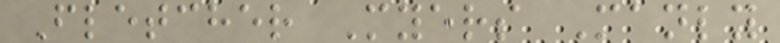Fletcher Myers Manly
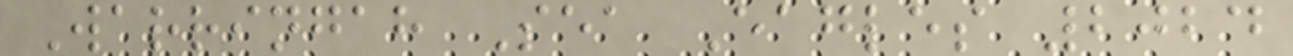Warringah Sea Eagles 2024
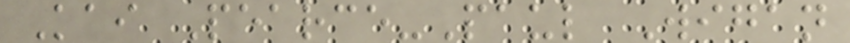Kai Pearce-Paul Wigan
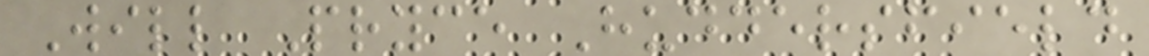Will Pryce Huddersfield
